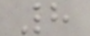8
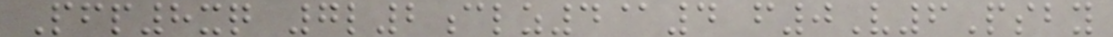Pfp8xq 7l2clz4@4 f0V6Psby
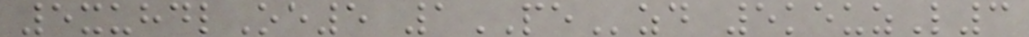5xuhdlOe5 1PEzd 5keuzL3
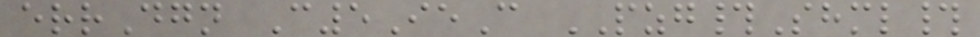errDgn C5IeC PZG#Shml#
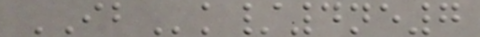IBk/4ne7
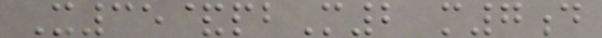X35&pbM2 m7d
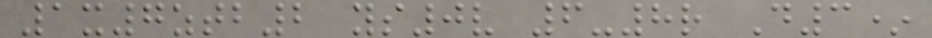1x7ztb2 ys0v 6-8r D3*
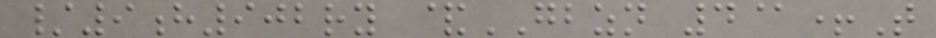/9h902ry &GBZN 4@+T
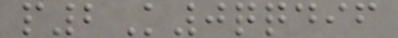p2K0qqdif
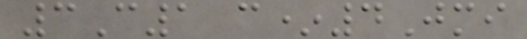3C1 c*4Jmi
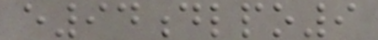e94dlpo9
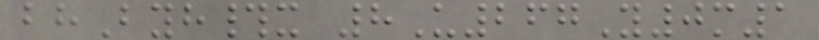bhByh#x 8U267Y0m1
